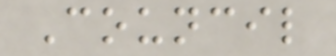Council
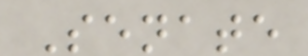Senate
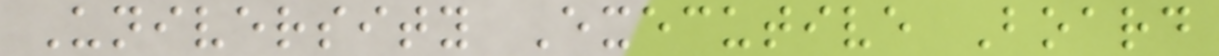University Executive Board
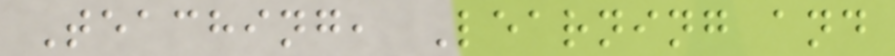Teaching, Learning and
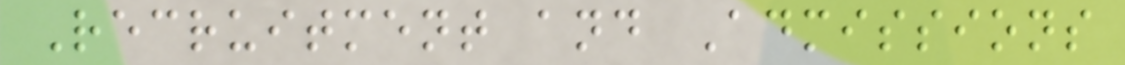Recruitment and Admissions
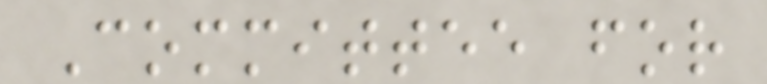Committee for
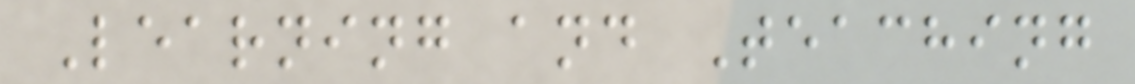Learning and Teaching
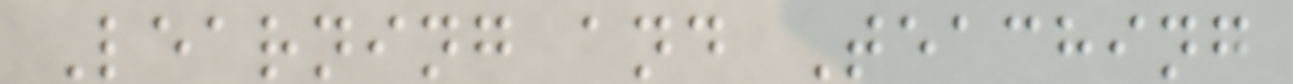Learning and Teaching
